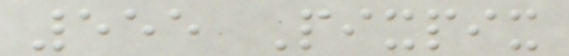555 Pixpix
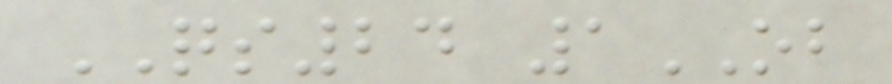QS24 1OB
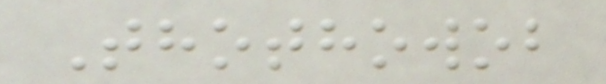Thothowob
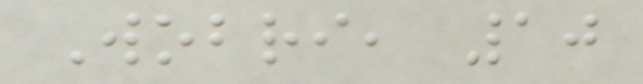Wobri, 10
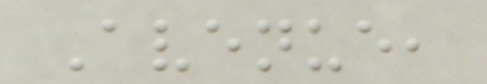Avenue,
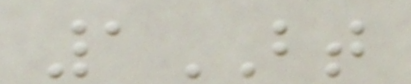1BT
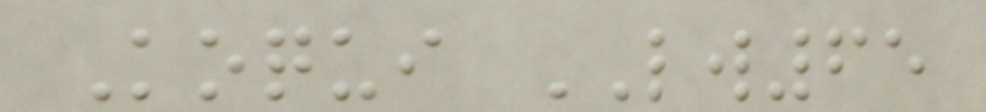Koqui LW65
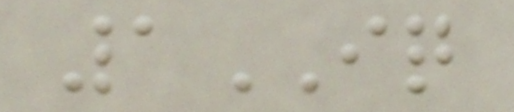1IQ
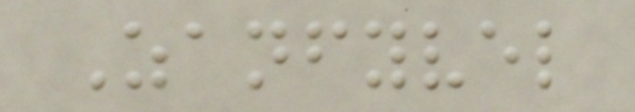Zanfyvel
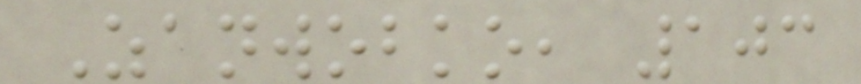Zanwobko, 103
